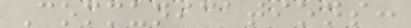Communications:
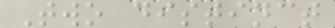Two distinct
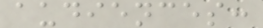audiences:
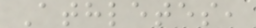Athletes,
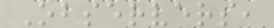Observers,
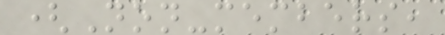(Non-members,
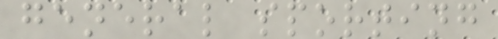general sporting
